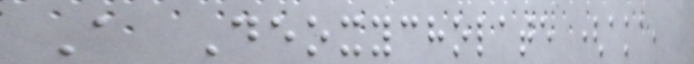A Deoxycholate (aka,
